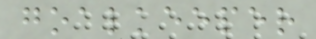goalkeeper
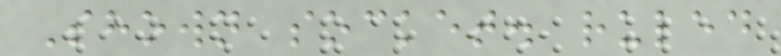Shown socket. ruled
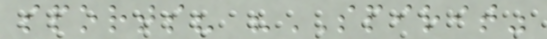sports? "SPIRIT"
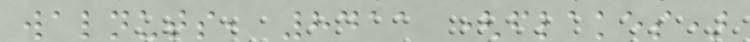walnuts, 8411 (flakes)
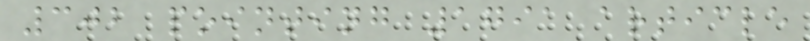302 pointing 1791 article
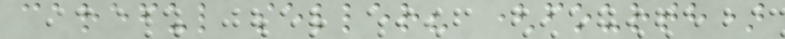careful seller? (fourth)
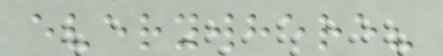everywhere?
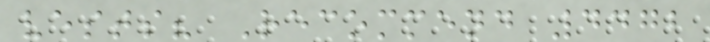vests? Recommend 4472
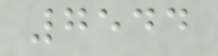7544
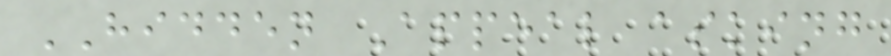HIDDEN Appeal asking
